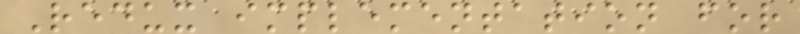Redux implementation for
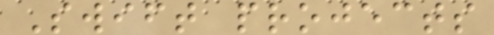Swift projects
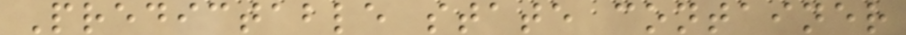Predictable state container
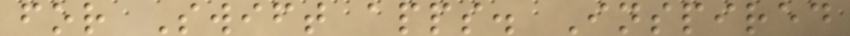for Swift apps. Inspired
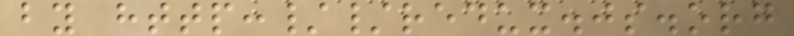by http://redux.js.org
